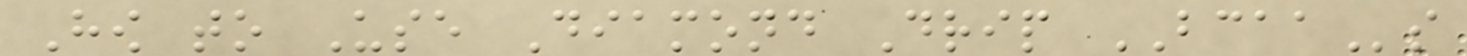How to Use Diamond Drip BCAAs
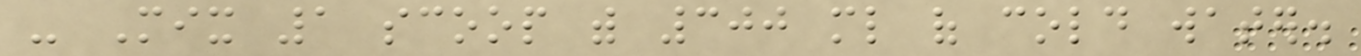- Mix 1 scoop with 300 ml of cold water.
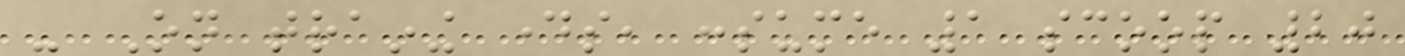- On training days, consume 1 scoop 20
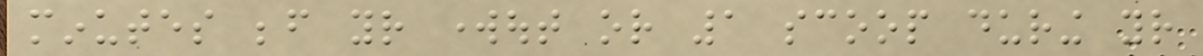minutes before your workout or 1 scoop during your
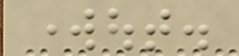workout.
